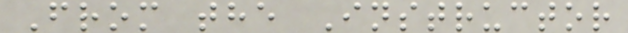From the Instructor
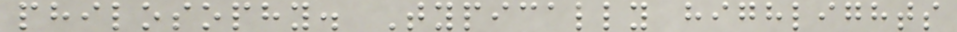philosophy. Typically highlights
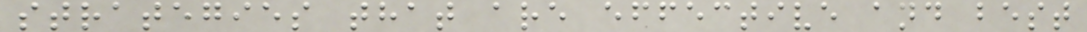strategies that are effective and best
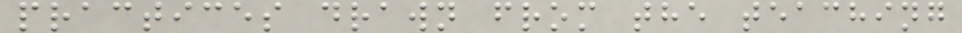practices drawn from the teaching
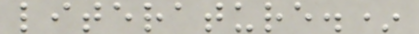literature.*
